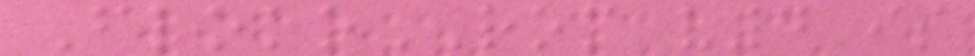FlokoROM v4 is
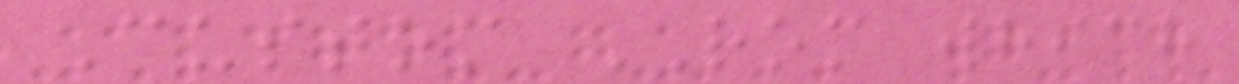Custom ROM which
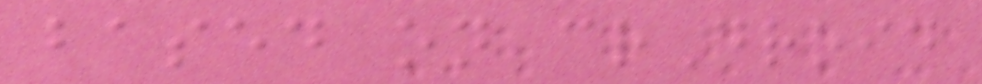based on crDroid
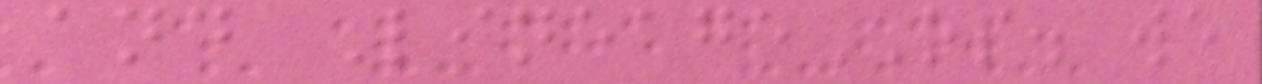and LineageOS. we
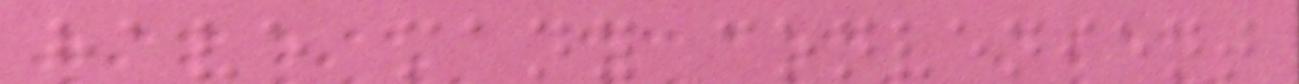have many convenient
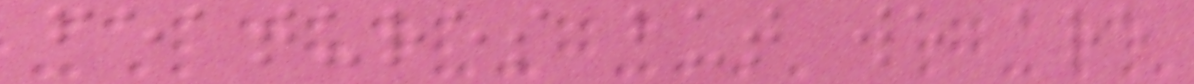features but we are
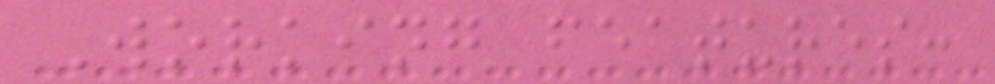Working features:
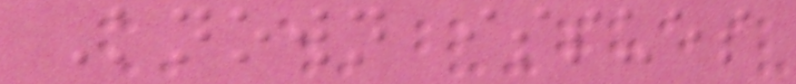Known issues
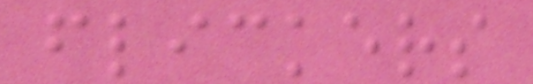flickers
